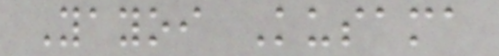Yayoi Kusama
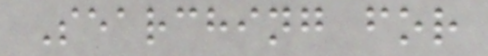Searching for
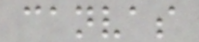canvas
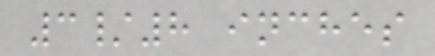3/8 inches
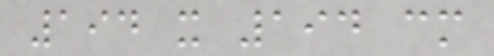194 x 194 cm
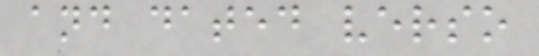and dated verso
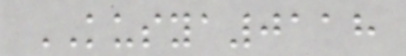KUSYA0118
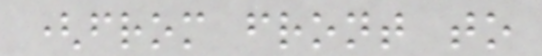(from front to
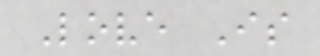Love Is
